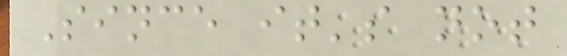Since it's not
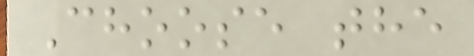Choose the
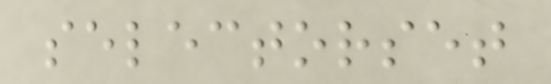selectorset
